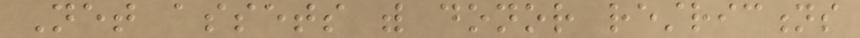Net assets with donor restrictions
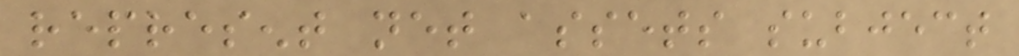represent net assets subject
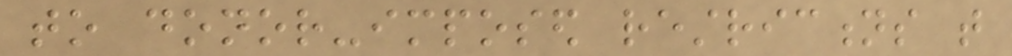to donor-imposed restrictions that
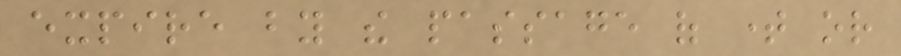expire by the passage of time or
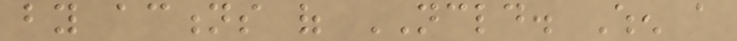by actions of NCLD. When a
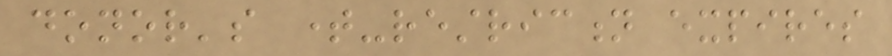donor's time-restriction expires
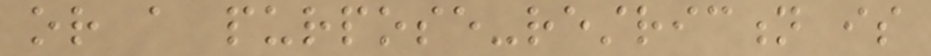or a purpose-restriction is
